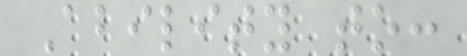Ability to:
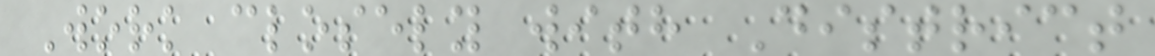Work closely with District
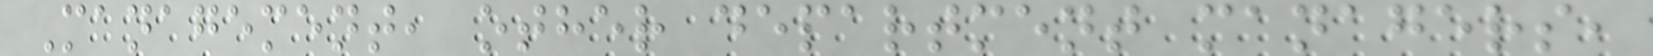Management, other department managers,
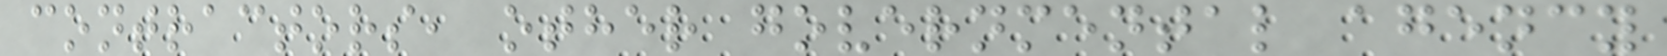contractors, other governmental agency
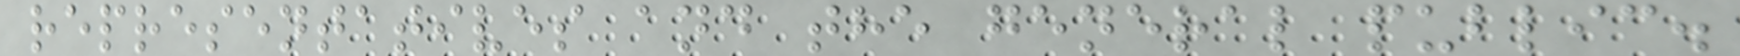representatives and the general public.
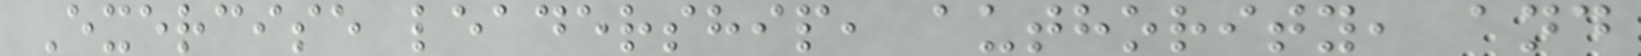Exercise leadership, authority, and
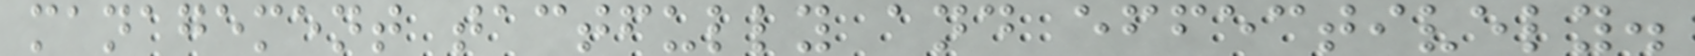management tactfully and effectively.
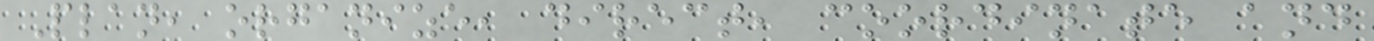Plan, organize, direct, coordinate and
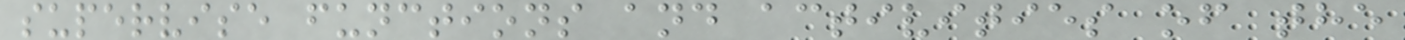supervise functions and activities of the
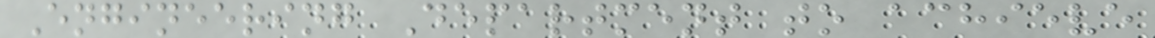Engineering Department to achieve
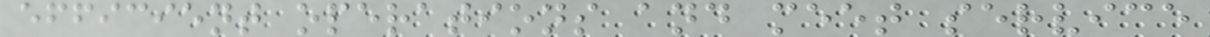efficient operations and meet service
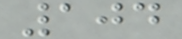104
